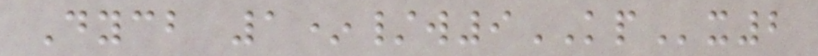Dycb 1*/w9KPx2
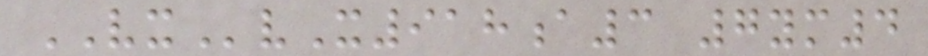VXvX918a3 7ym4
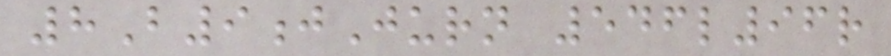8B9jJurn 546l96r
